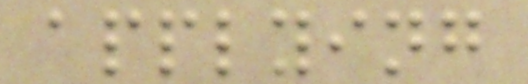applying
